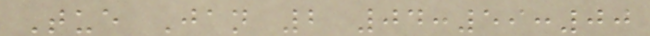Tue Jan 2 04:59:00
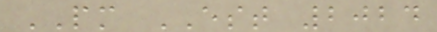PM EST 2024
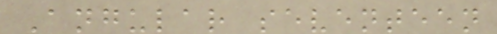Angular seventeen
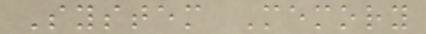System Memory
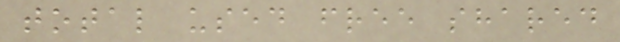total used free shared
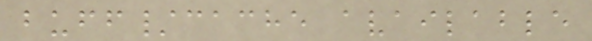buff/cache available
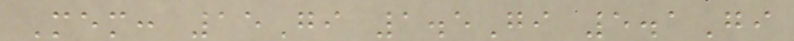Mem: 15Gi 1.5Gi 5.1Gi
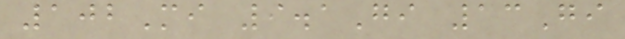102Mi 9.1Gi 13Gi
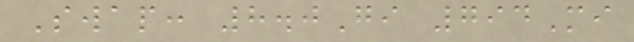Swap: 8.0Gi 794Mi
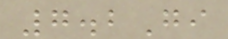7.2Gi
